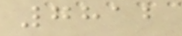7812
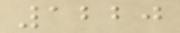1220
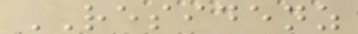RESIDENZ
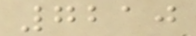7210
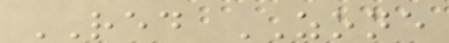RED ZONE
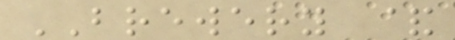BREWERY &
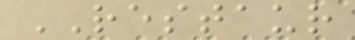RESTAUR
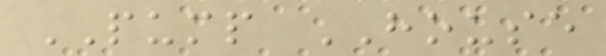PUMP HOUSE
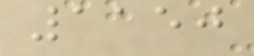1150
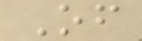Of
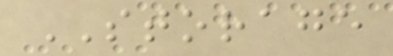STORAGE
